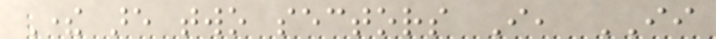There are two sectors I, II
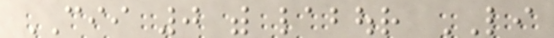CII 0 with labour LI
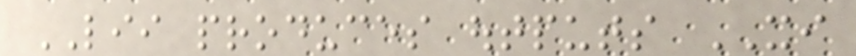LII produces outputs XI
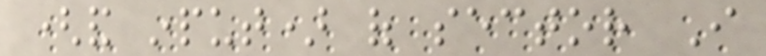(and input) of sector I
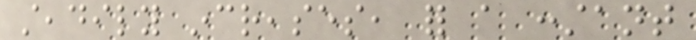steadily increases, for a constant
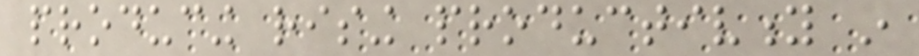producing rising productivity in
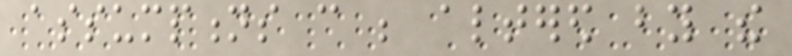assumptions can be altered by the
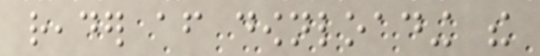reader after downloading the
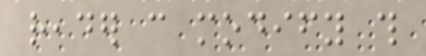reader can modify this
